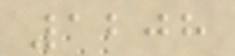1208
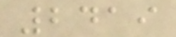2419
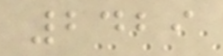2429
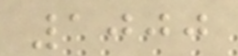1000
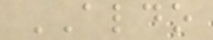ALDO
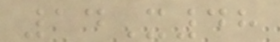14X48
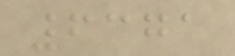6371
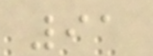91
